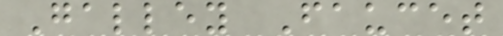Galley Faucet
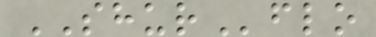SHURflo
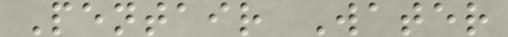Pentair Water
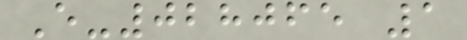E-028065 1
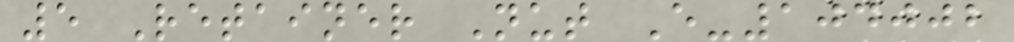5 Retainer Nut E-104002
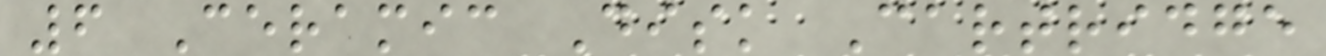6 Ceramic Disk Cartridge
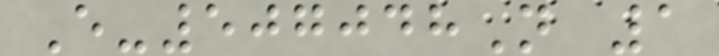E-507048N 1
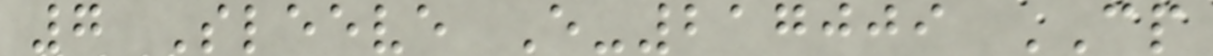7 Sleeve E-217009 CP
